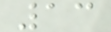13
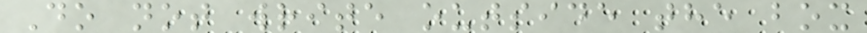Do not write outside the box
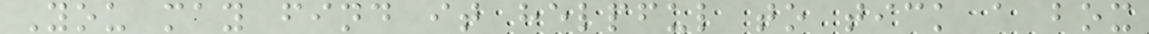You may find it helpful to tick a box
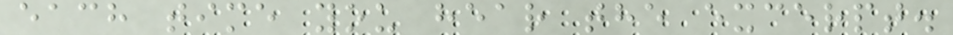each time you hear the excerpt.
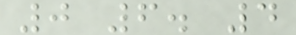0 6. 4
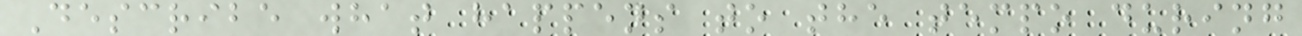Describe what happens to the tempo during
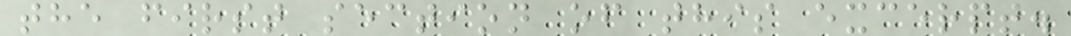the first section of this excerpt.
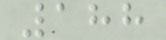188
